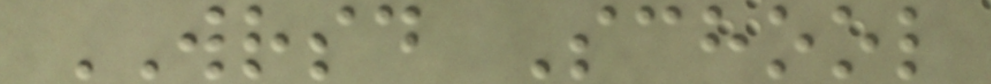WRSD School
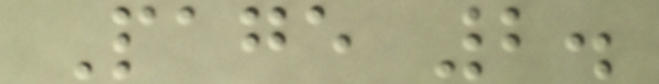Page 2.
